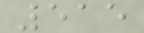515
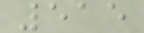515
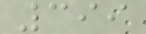399
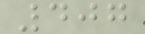407
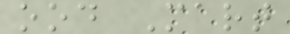ood Mart
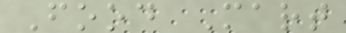Food Mart
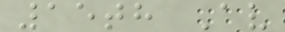15th Av
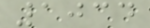1034
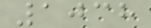1038
